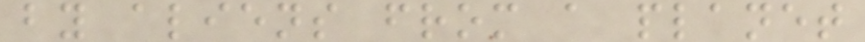by aliens from a planet
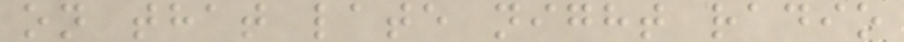on that late night radio
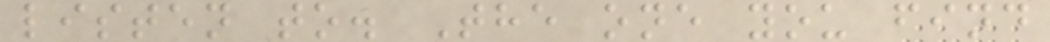listen to. The one you find
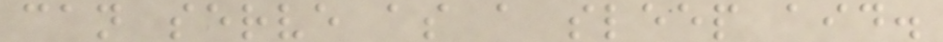can serve as a sleep aid.
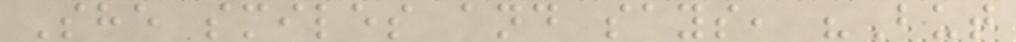She smiles and says, "But
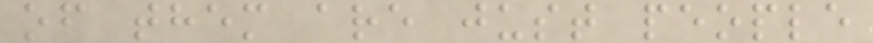of them are just people
